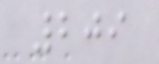209
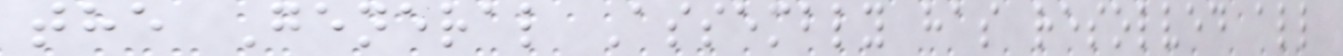the General Assembly has resolved all
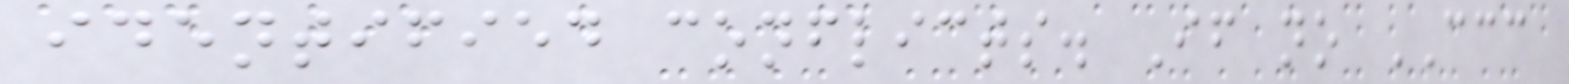identified conflicts. If no CCC
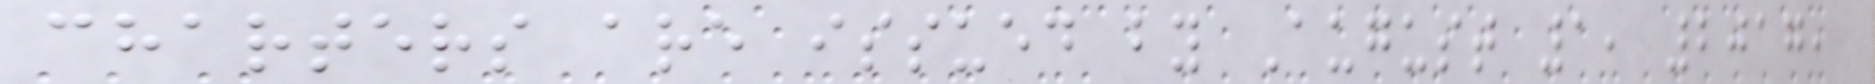charters are issued by August 1, 2017,
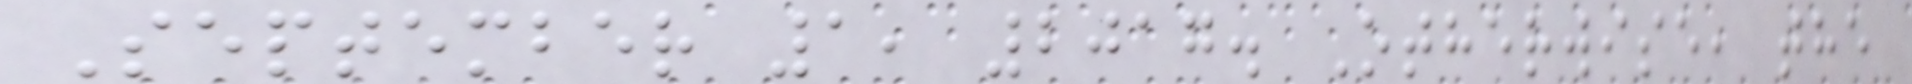September 1, 2017. Otherwise, the
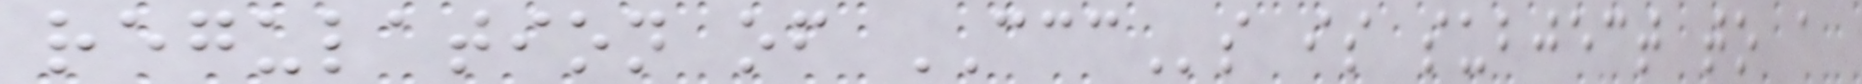regulation of CCCs is subject to a
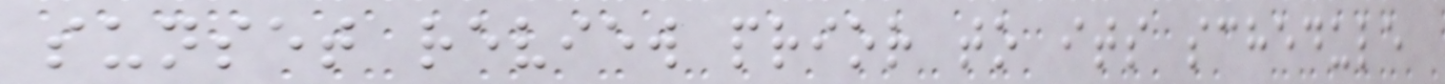sunset review prior to its schedule
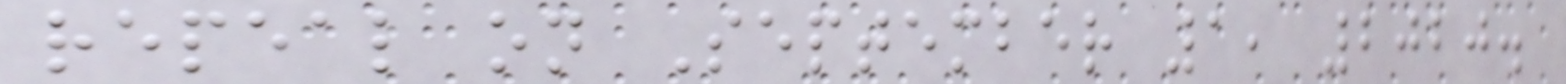repeal on September 1, 2020.
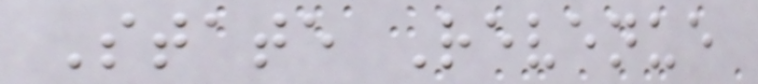State Revenue
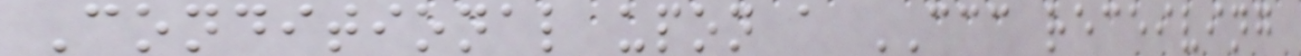Conditional upon a CCC receiving
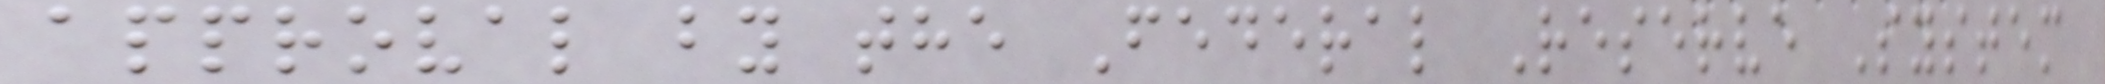approval by the Federal Reserve System
